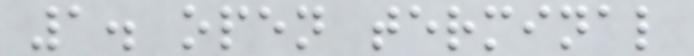1. open terminal
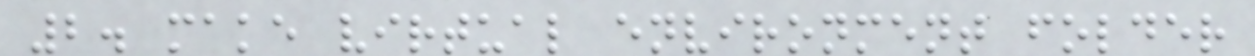2. make virtual environment folder
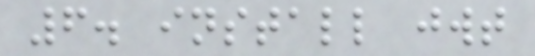6. install jwt
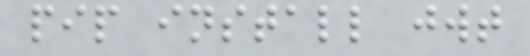pip install jwt
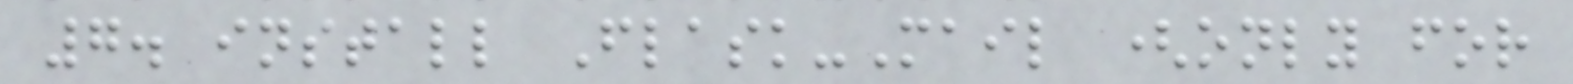7. install Flask-Mail (only for
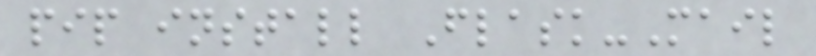pip install Flask-Mail
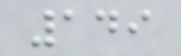149
